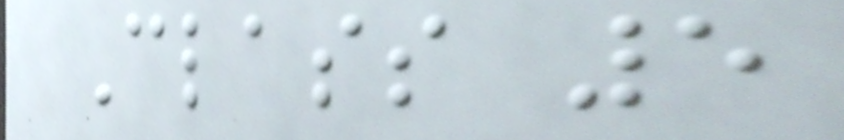Class 5
